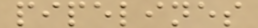pipelines
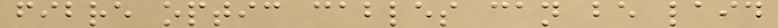fibre optic cables can be laid
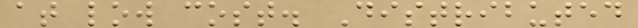at low cost. Distributed
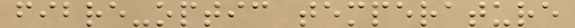fibre-optic temperature
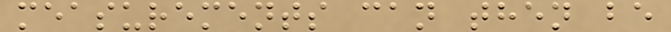measurements can then be
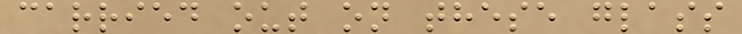carried out on these glass
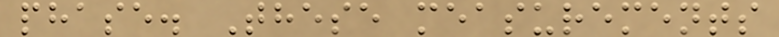phase. These measurements
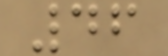46
